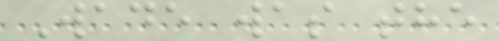Wade was the
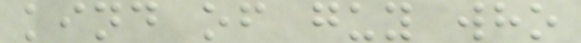kind of guy who
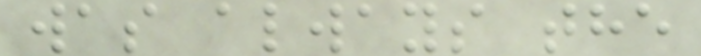was always the
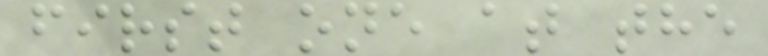first one at the
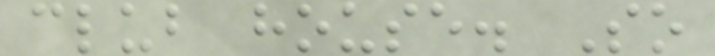club house. So
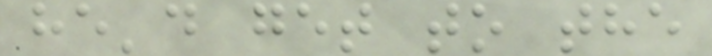he'd get to the
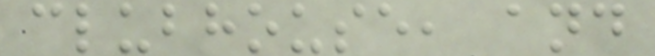clubhouse, and
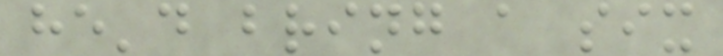he'd bring a six
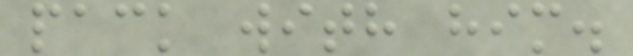pack with him.
